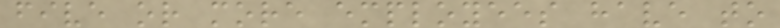five or more employees have to
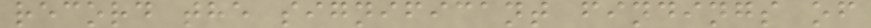record the significant findings of
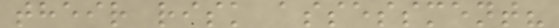their risk assessment?
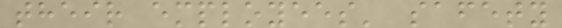their employees' safety
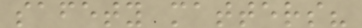safety matters?
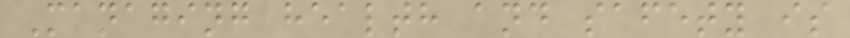Managing health and safety is
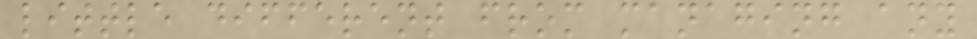little different from managing any
